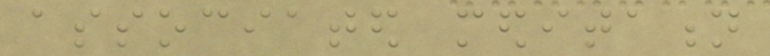associated meditation
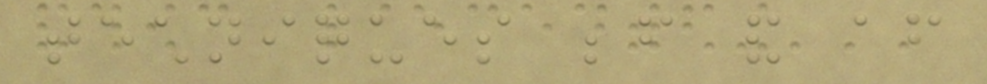techniques before and after
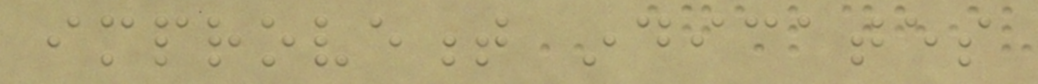improvement indicates
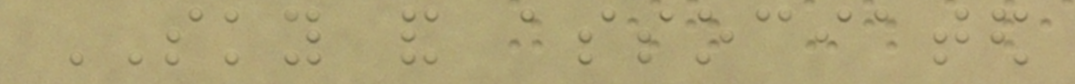SKY and associated
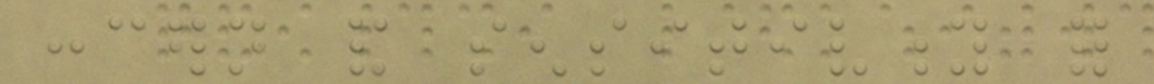concern and sensitivity for
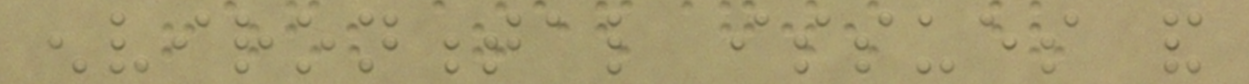environmental issues and
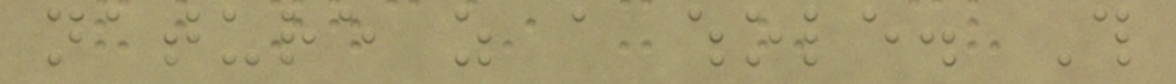nature as a whole. This
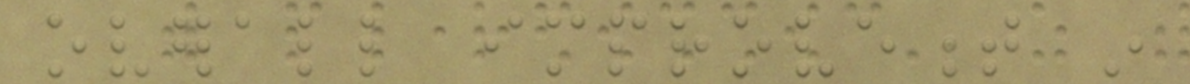overall improvement in
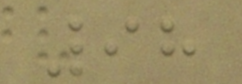98
